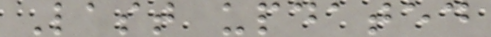Last updated
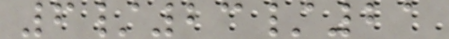6/23/21
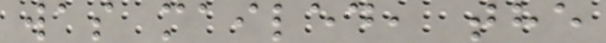was mailed, the
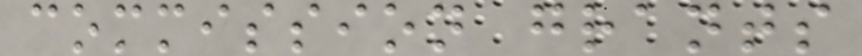commission grants
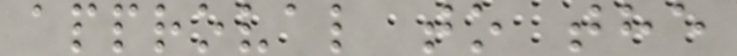approval to the
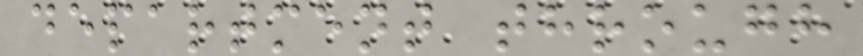department through
